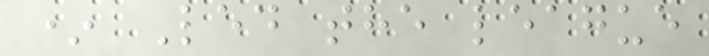* Led the league
